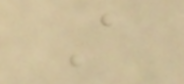A
